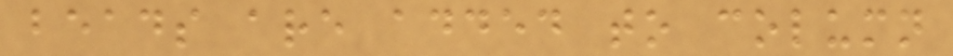beads are added to column
